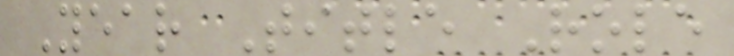Year Title Role
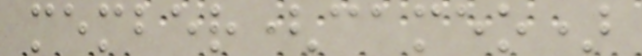member(cameo)
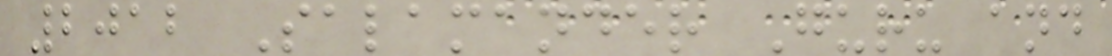2012 Salamander Guru and
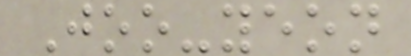Joo-yeon
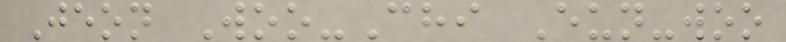Jeon Woo-Chi Eun-woo
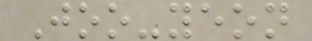Joo-yeon
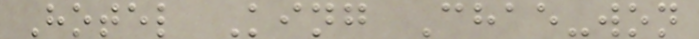Hotel King Chae-won
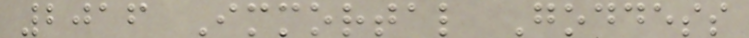2016 Immortal Goddess
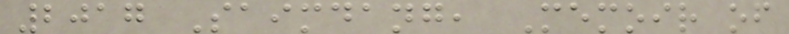2017 Saimdang, Memoir of
